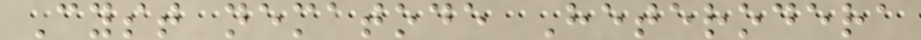Cyst nematode Heterodera
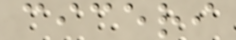ciceri
